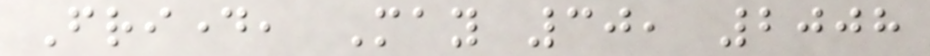Friday, May 30, 2008
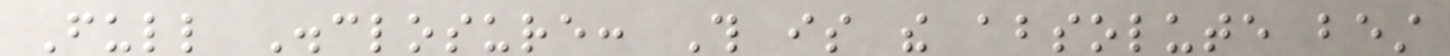Full Disclosure: This is the absolute best
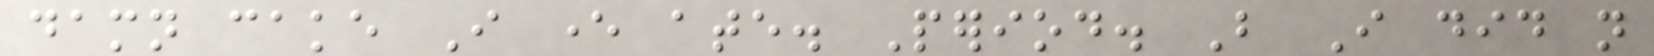damn cake I ever ate. Period. But I did not
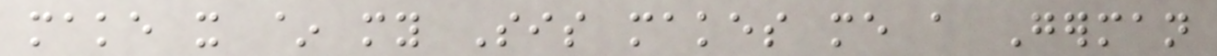make it ~ my Sis makes me a German
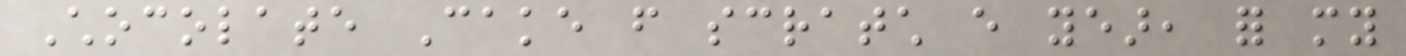Chocolate Cake from scratch every year, for my
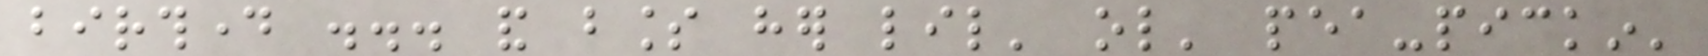birthday ... and bless her lil' ol' pea-pickin'
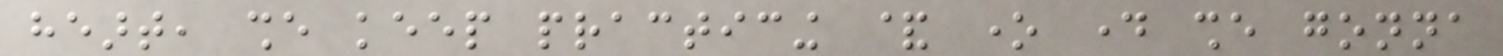heart, she keep practicing & one day she gonna
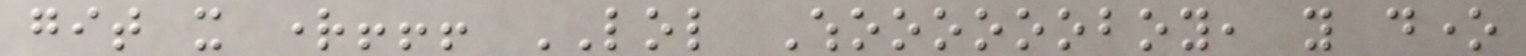git it right!!! LOL Whooooooboy, you done
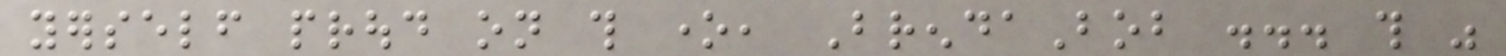yerself proud on this one, BrendaBob ... this was
